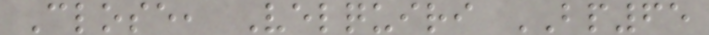Close, Velquiri BP65
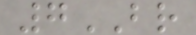7BR
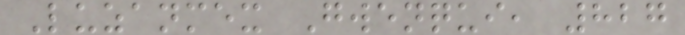Luzanmex Gwenqui, 827
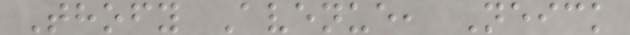Thofy Avenue, Neick
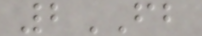2FB
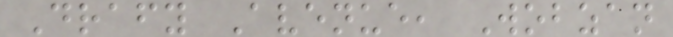Drafy Avenue, Wobzan
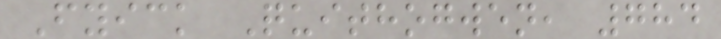Fyick Quithogwen, 784
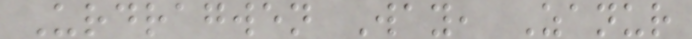Urdragwen Way, Zanur
